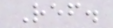Ref.
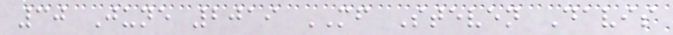30 June 2019 MF Steven Davis
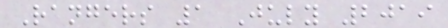Rangers 1 July 2019
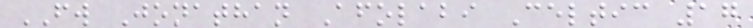FW Jonathan Afolabi Celtic 17
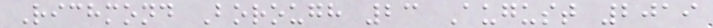Richmond Borough 23 August 2019
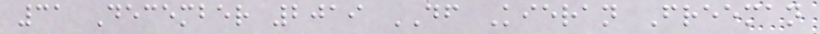31 December 2019 DF Kieran Freeman
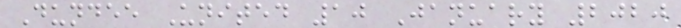Dundee United 10 January 2020
